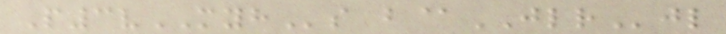P3vMYHs b@JLRjl
